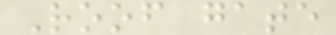Roof gate
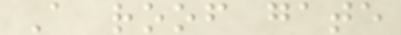A roof gate
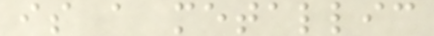is a metallic
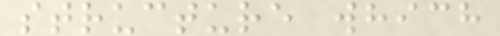structure which
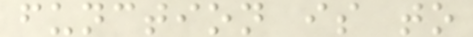function is to
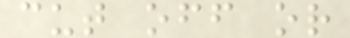cut off or
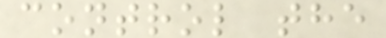control the
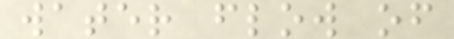water flow of
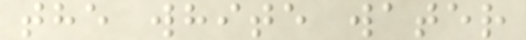the white water
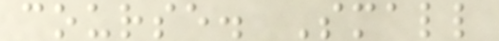course. Small
